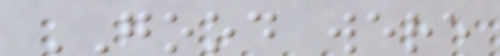GOOD were
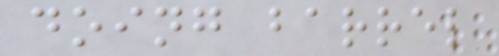doing barrel
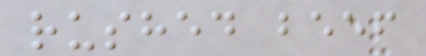rushed beef
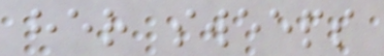her sweeps
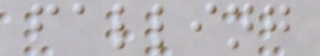falling
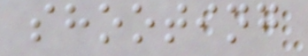shooting
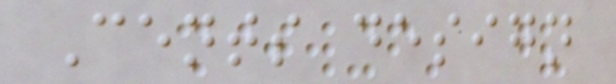Cents design
